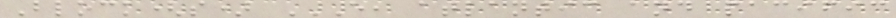Block(s) E, ATLANTIC AND PACIFIC
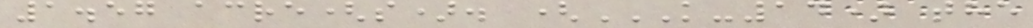1.57 acre(s). (K-14) THE
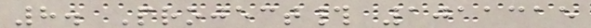8. Project# 1011315
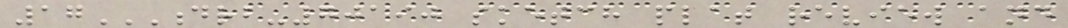17DRB-70190 SKETCH PLAT REVIEW AND
